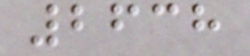2638
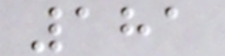181
